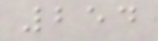254
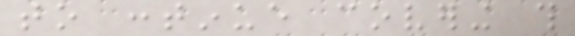to continue covering this
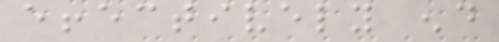effectively end
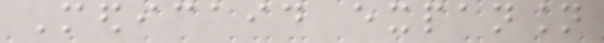Medicaid expansion
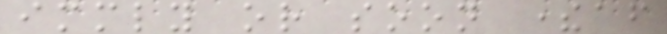immediately or soon thereafter
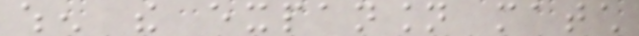when the expansion match
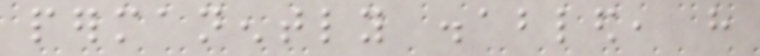permanently disabled, have
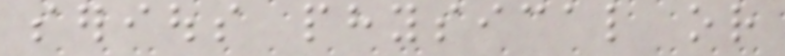serious physical or
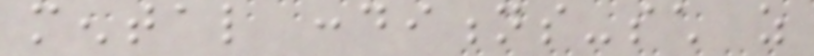mental conditions-such as
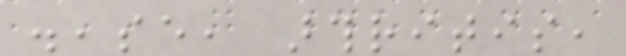disease, arthritis,
